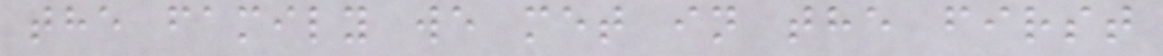the family we met in the first
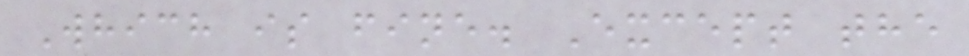Which is fine. Except the
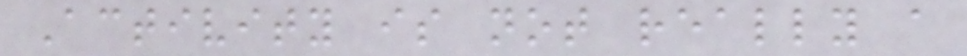Activity is not really a
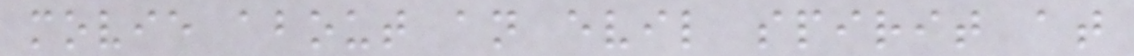movie about an evil spirit at
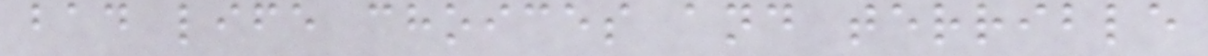bad life choices and terrible
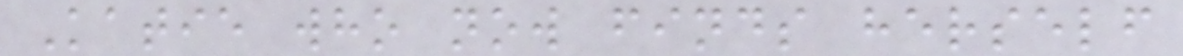Katie who now finds herself
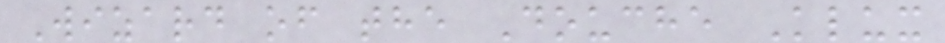Wizard of the Douche Klux
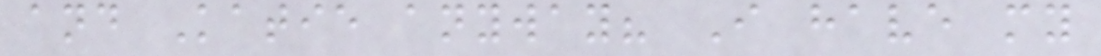and Katie anyway? I have my
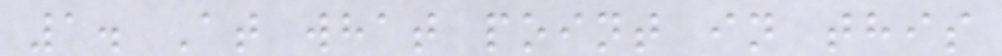1. At what point in this
